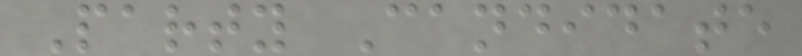Party Candidate
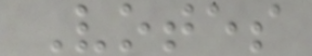Votes
